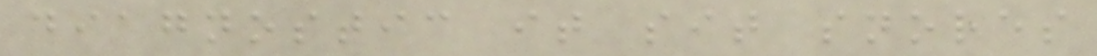diagnostic it sit snores
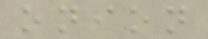onion
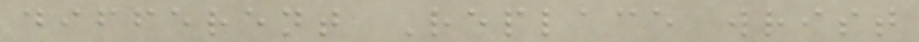different Replace wrist
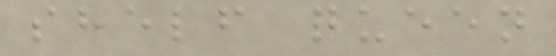shelf queen
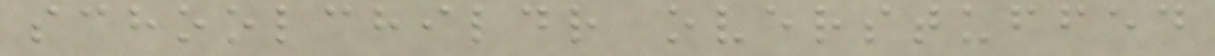schoolchildr overstuffed
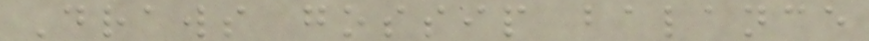Draws gossip balance
